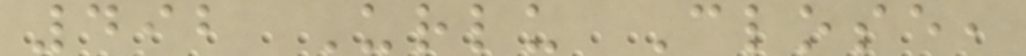492 Urlu Close,
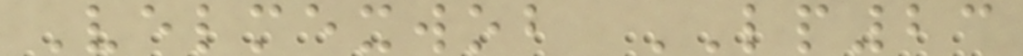Velmexwob LP23
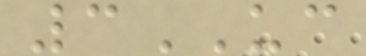3UC
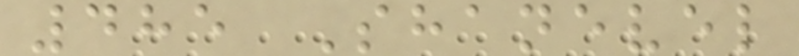485 Shanevel
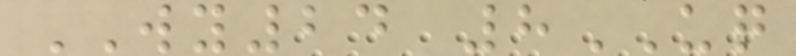WY24 8UQ
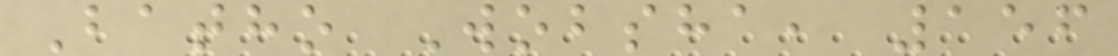Batho Wobsha, 156
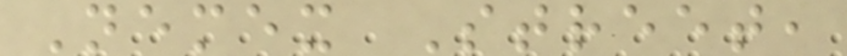Nemex Street,
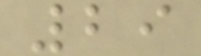29
